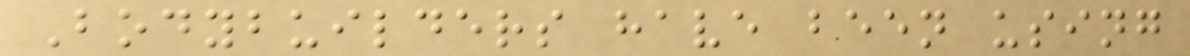Bodybuilders have been using
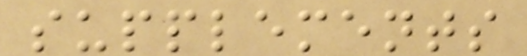supplements
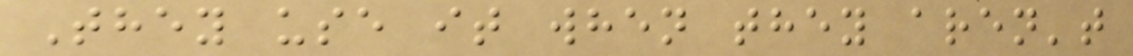They use it when they aren't
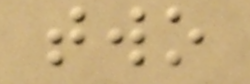two
